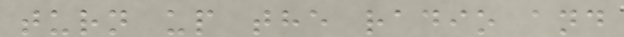turn up the radio and
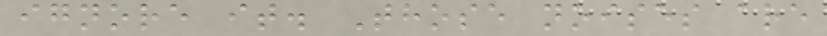ignore it. Those noises are
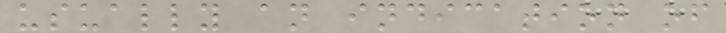usually an indication of
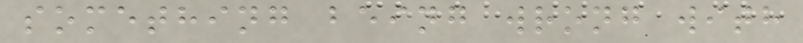something being wrong with
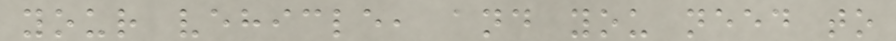your vehicle, and you need to
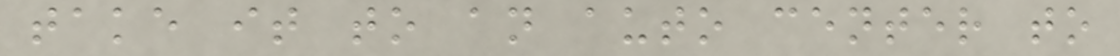take it to an auto center to
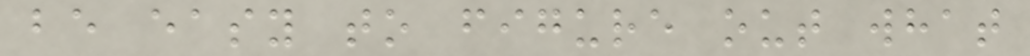be easy to figure out what
